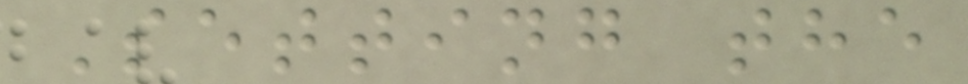Setting the
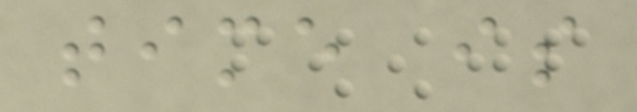time is
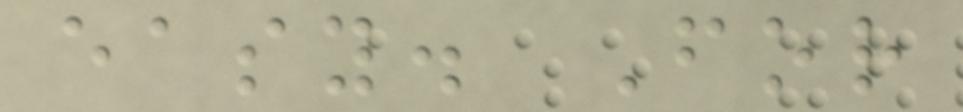easy. For
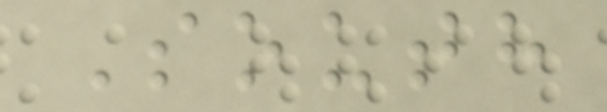South
